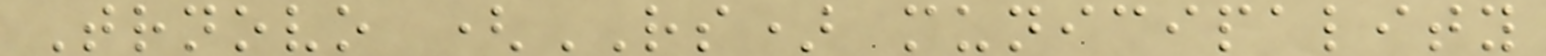Trnovo (RS) municipality
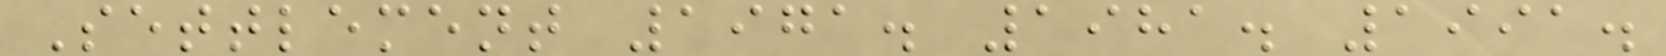Settlement 1971. 1981. 1991.
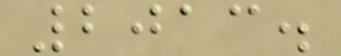2013.
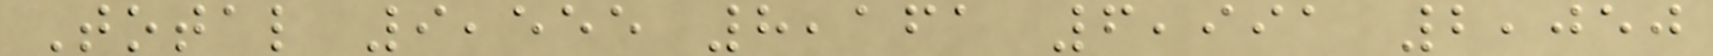Total 9,555 8,161 6,991 2,050
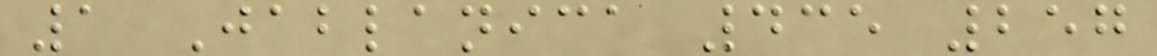1 Jablanica 435 257
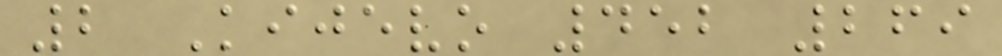2 Kijevo 452 269
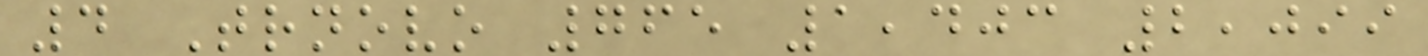4 Trnovo 765 1,403 2,099
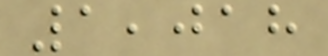1,018
